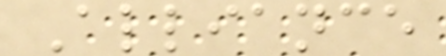Alliance
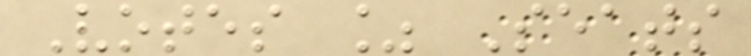Votes % Seats
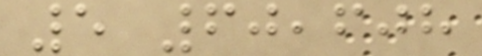5 60,608
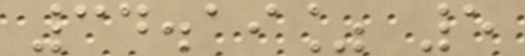34.19% 5
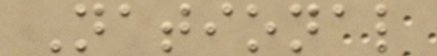National
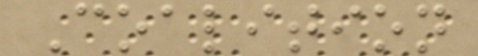Coalition
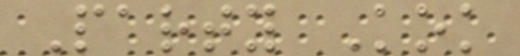Party Kok
